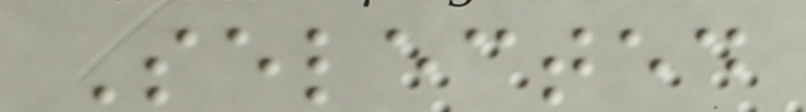Selected
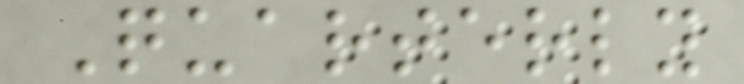Quarterly
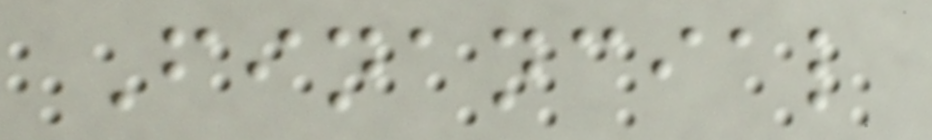Financial
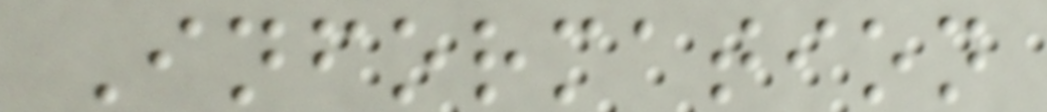Information
